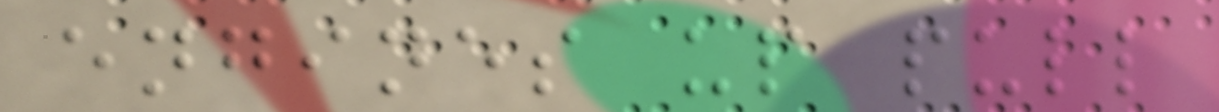engines up pull
